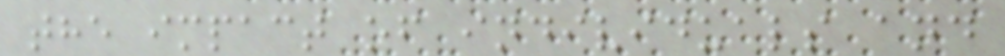the impact of individuals and
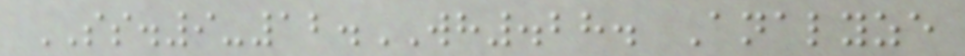SS.9-12.WH.28. Analyze
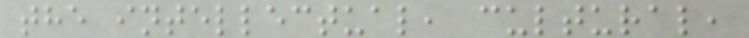the intellectual, cultural,
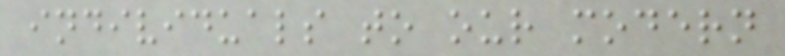individuals to our modern
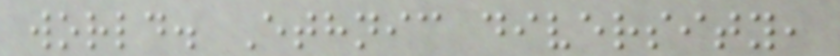world. Ethnic diversity,
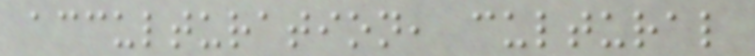acculturation, cultural
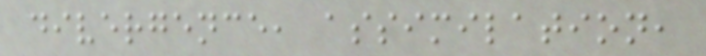divergence, assimilation,
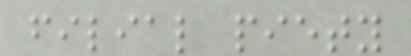filial piety
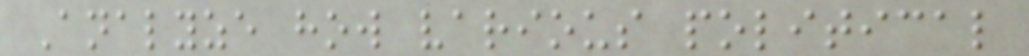Analyze how various political
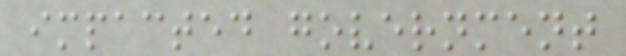impacted government
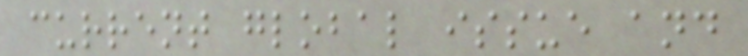current global issue and
